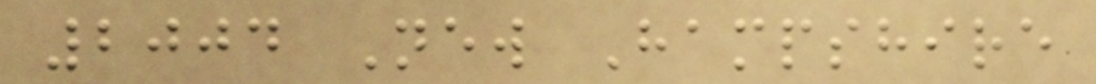2004 New Hampshire
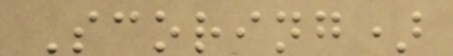Scoring)
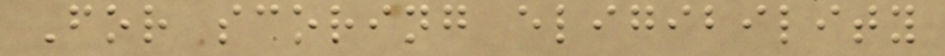For scoring eligibility
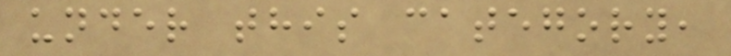under this category,
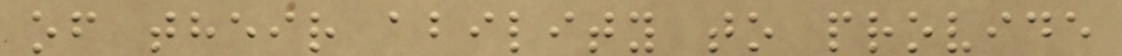of their ability to provide
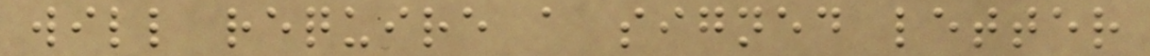will require a signed letter
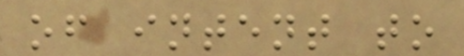of intent to
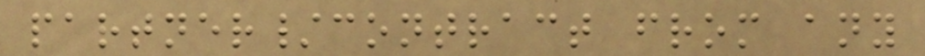partner/contract from any
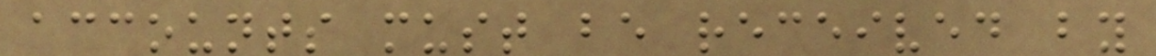accounts must be received by
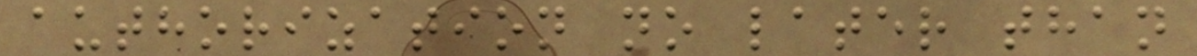authorization no later than
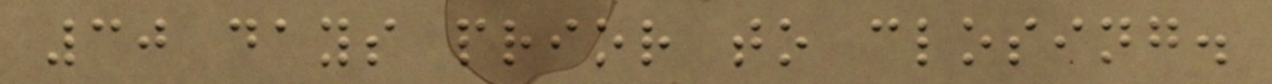30 days prior to closing.
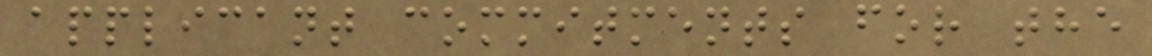applicant commitments for the
